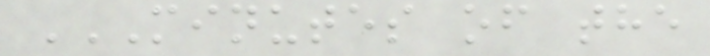MINUTES OF THE
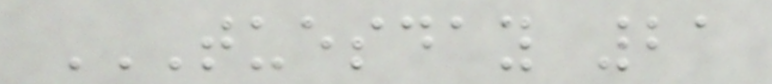TUESDAY 21
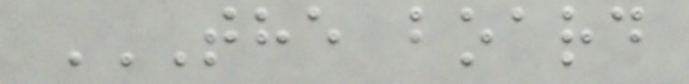THE BOARD
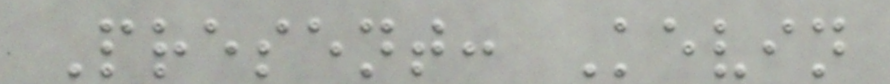Present: Kevin
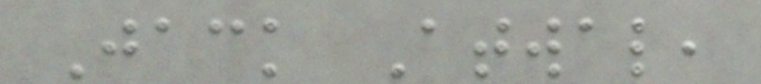Jack Atwal,
